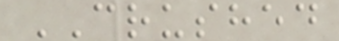CRUSHED
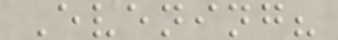Evening?
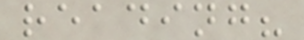reading?
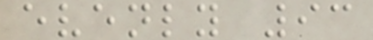evenly 93
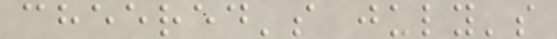cheered's july's
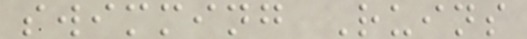swimming Ruins
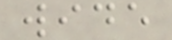wide
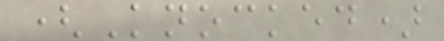(Knocked)
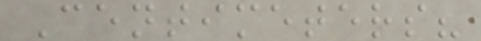Centimeters?
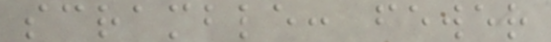scramble: fewer
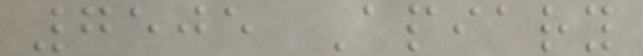7505 Apiary
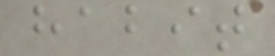habit
